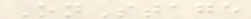OnStage
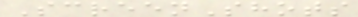ScreenShots
